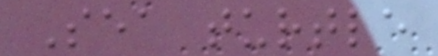Sea turtle
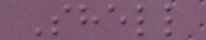Shell
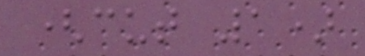(cut 1)
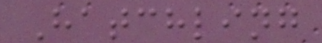Hatchling
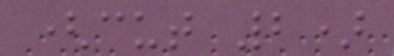(cut 2)
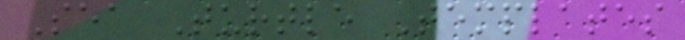Sea Turtle Templates
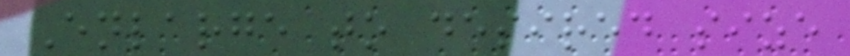Enlarge to desired size
